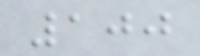100
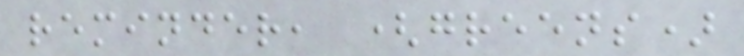reminder, (greens)
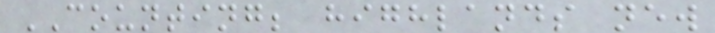COUNTING; highlands new
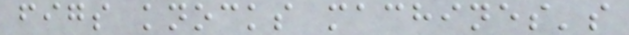figs knocks machines's
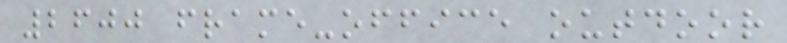2600 frame-office outdoor
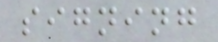signing
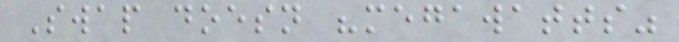Swap doesn "megawatts"
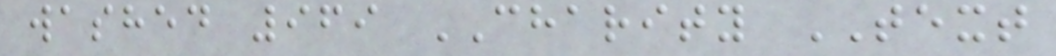washed 969 CHARITY TEXT
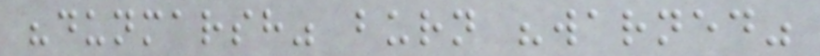"dunmarsh" burn "warned"
